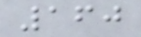160
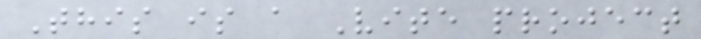This is a Vite project
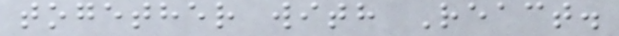together with React.
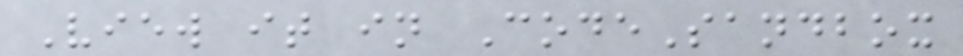View it in CodeSandbox
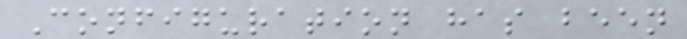Configuration has been
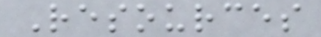Resources
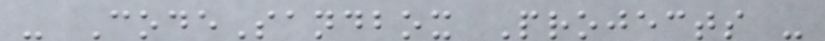- CodeSandbox Projects -
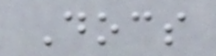Docs
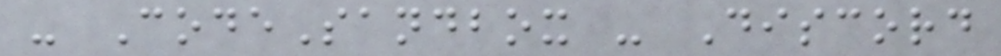- CodeSandbox - Discord
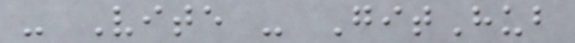- Vite - GitHub
